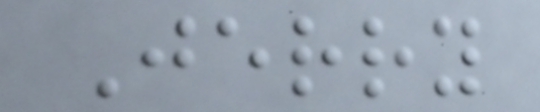Jerry
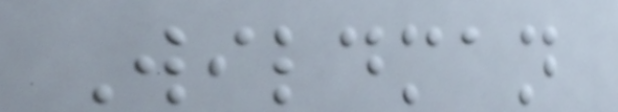Wildman
